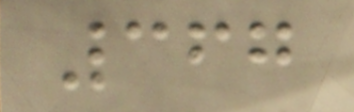367
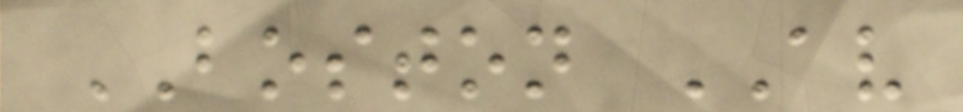BOSTON AV
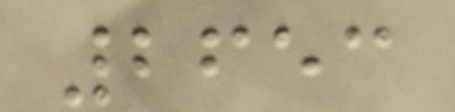2653
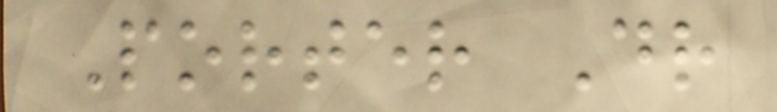Porter Dr
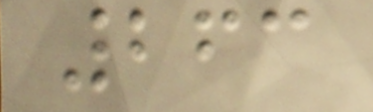263
